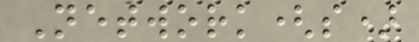Network(s)
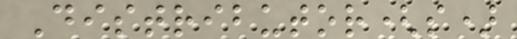Distributor(s)
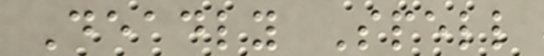Deadly Spell
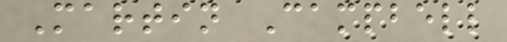Martin Campbell
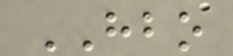HBO
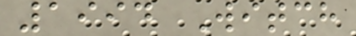1994 Witch
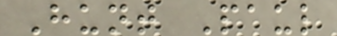Hunt Paul
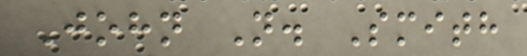John N. Smith
